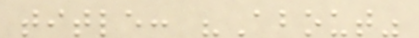title: "About"
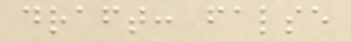draft: false
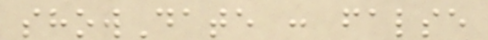showDate : false
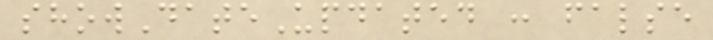showDateUpdated : false
